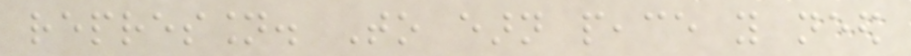repression. To earn peace you need
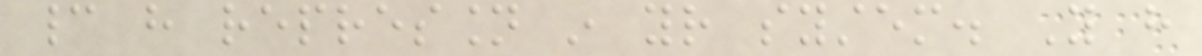cannot have repression in your system. You have
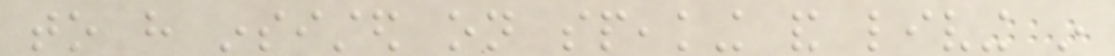to have insisted on speaking and living in
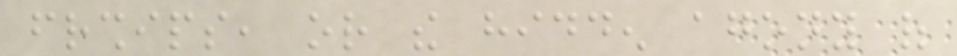friendships, or the hidden agony of
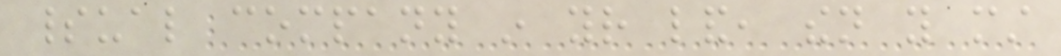spiritual company in your land, then you must
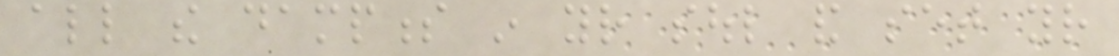all the dampness in your soul and set your
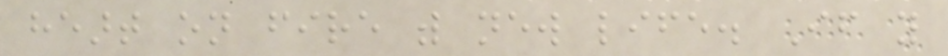heart on fire with new life. If you
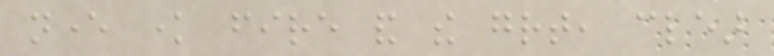never know fire and the great, clear
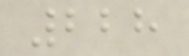228
